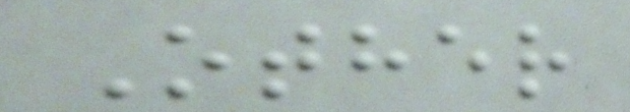Other
